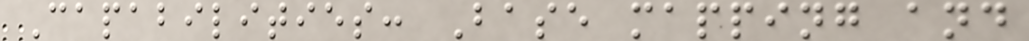Capabilities: Base mapping and
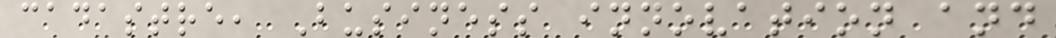cadastre, Business innovation and
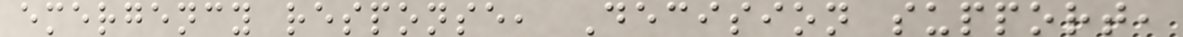emergency response, Decision support,
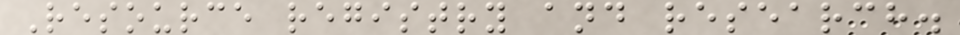Resource registry and research.
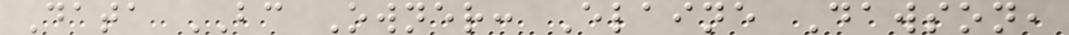Data BC Owner: Elaine Dawson,
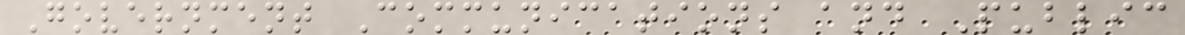Government Communications and Public
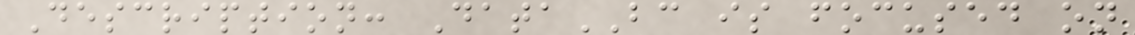Description: DataBC is focused on
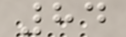84
